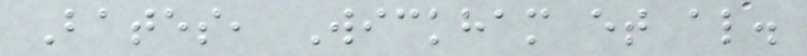Bates, Wickham et al.
